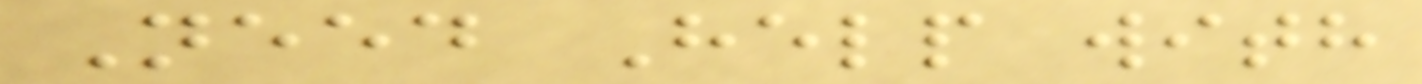Need Help with
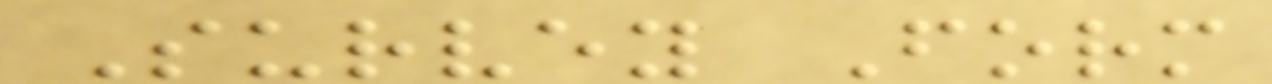Survey Form
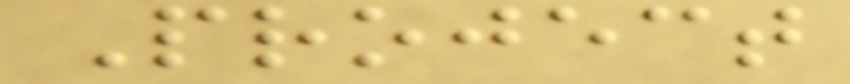Project
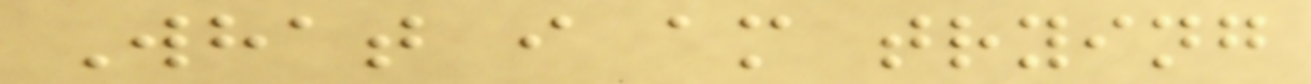What i am trying
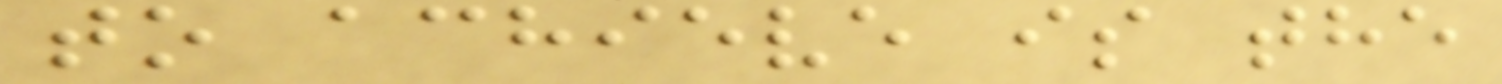to achieve is the
